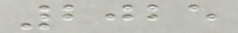2025
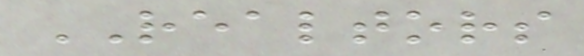REALTORS
